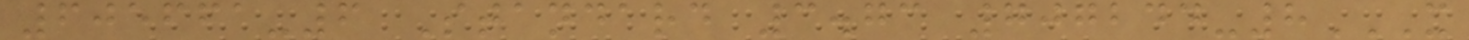605661-6 Standard 3.73 707244-8X
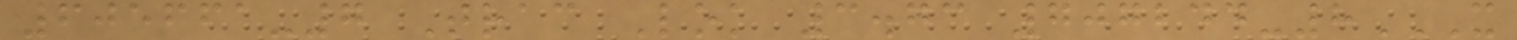605661-7 Trac Lok 3.73 707244-8X
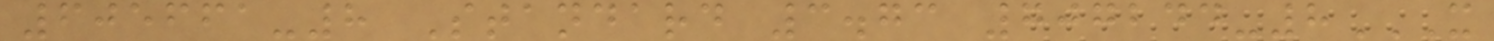605661-8 Standard 3.73 707244-8X
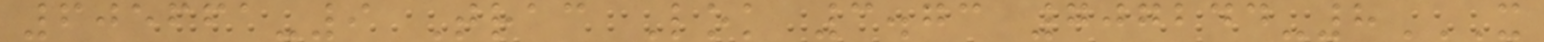605661-9 Trac Lok 3.73 707244-8X
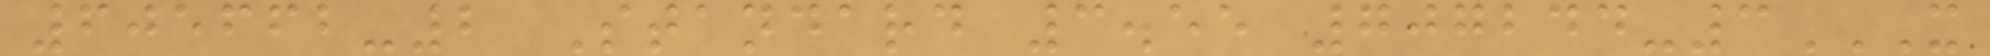605662-2 Standard 3.55 707244-3X
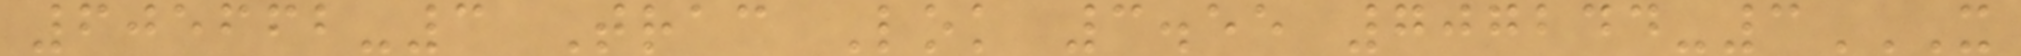605662-3 Trac Lok 3.55 707244-3X
